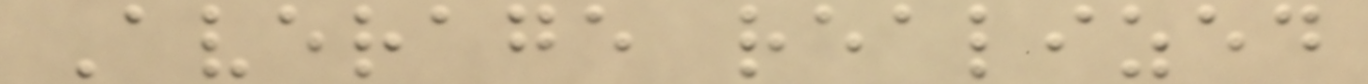Average realized
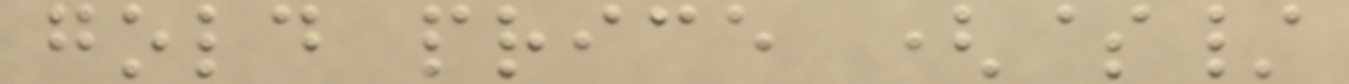gold price ($/
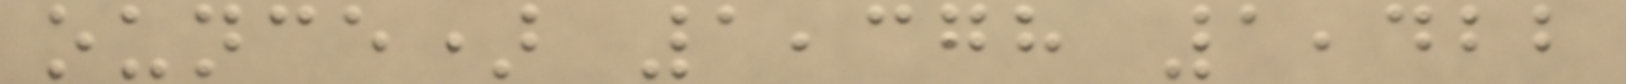ounce) 1,378 1,422
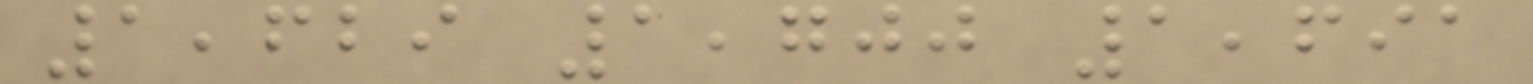1,629 1,700 1,691
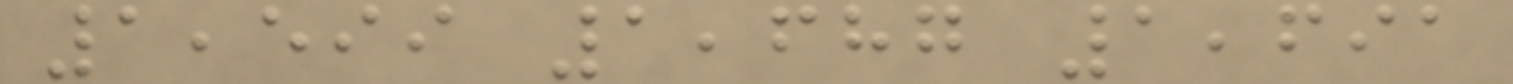1,599 1,687 1,691
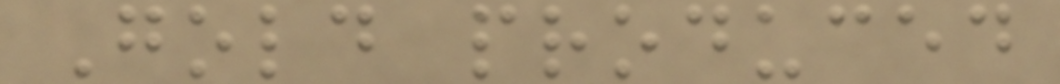Gold produced
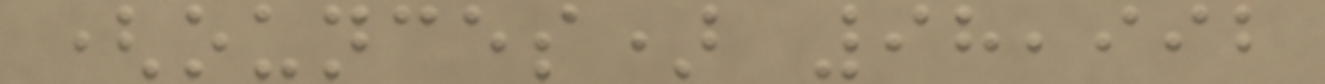(ounces) 98,992
